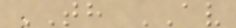TH AV
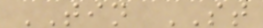TIN ST
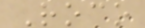Roco
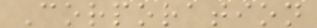Corporation
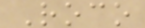Roco
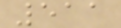511
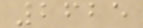2625
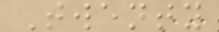Twenty
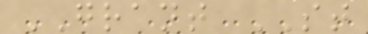GRANT ST
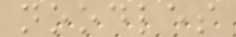noodles
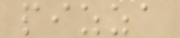pizza
